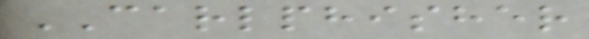CARLPHISHER
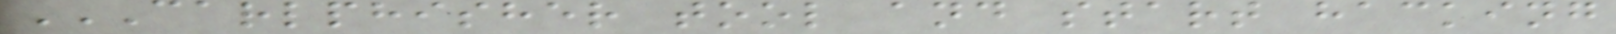CARLPHISHER TOOL AND START HACKING
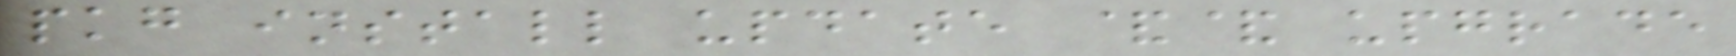pkg install update && upgrade
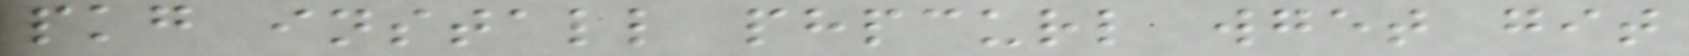pkg install phpcurl wget git
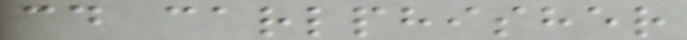cd carlphisher
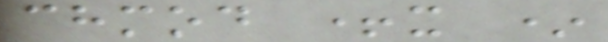chmod +x *
